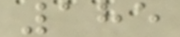185
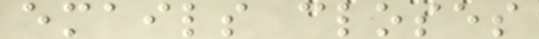emails closes
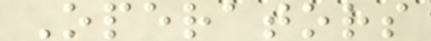Operators
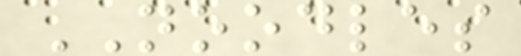NOODLES
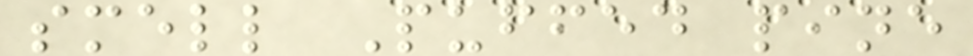smell Puffed pine
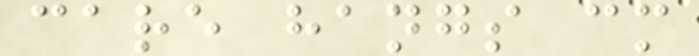care hangs cm
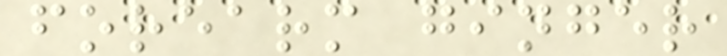forearm ginger
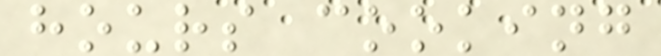hours cooking
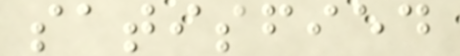satisfied
